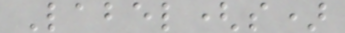Label(s)
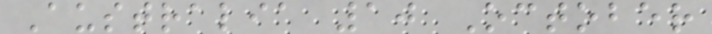Australia 10 October
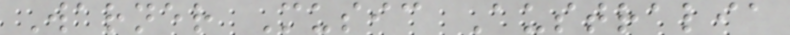Warner Music Australia
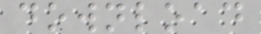download
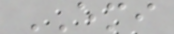EMI
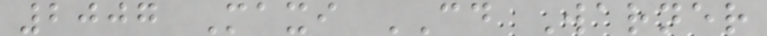2007 Maxi CD Warner
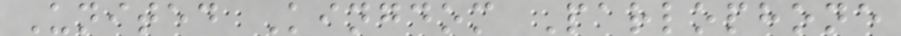United Kingdom Parlophone
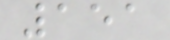151
